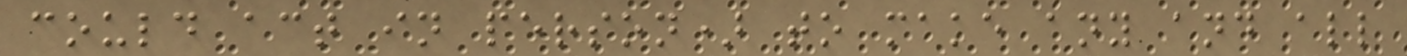could act in person) to make any and all
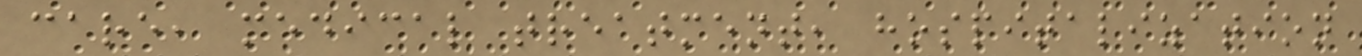care, medical treatment, hospitalization
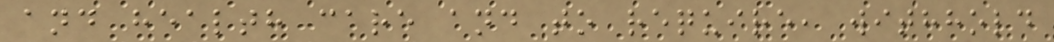and health care and to require, withhold
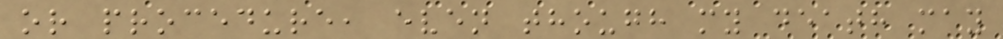or procedure, even though my death may
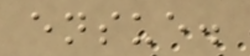ensue.
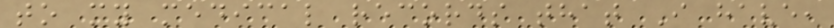to my medical records that I have,
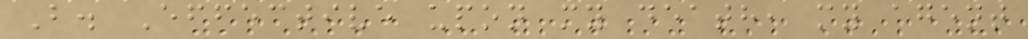B. Effective upon my death, my agent
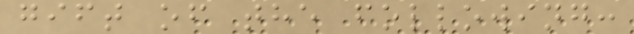gift of the following:
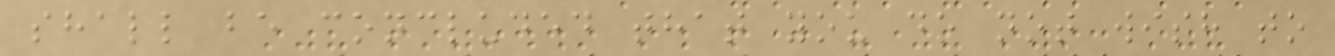shall be concluded that you do not wish to
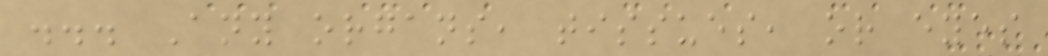... Any organs, tissues, or eyes
